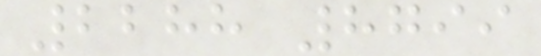2288 8799
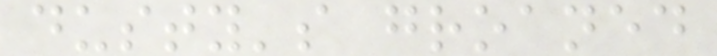dusty's groaned
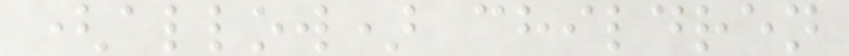(allow) children
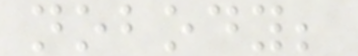nobody;
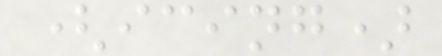(icing)
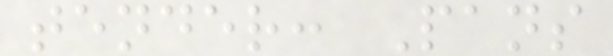tender: Pans
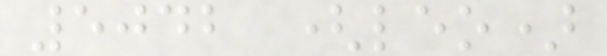5042 (leo)
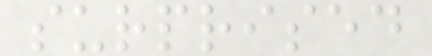surprised
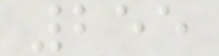255
